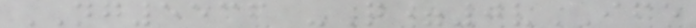NG5536 -Q=0vIFE
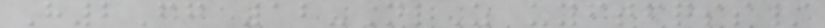H2Fg 12-NlZ uyftfqss/
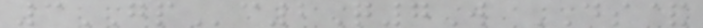3GPc2Q7W DS&
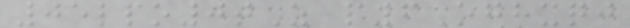05lpo0tZ p6Oghxqj
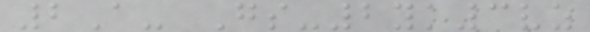2A- Gs-2yk3vz
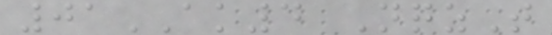01AK4 NqzT
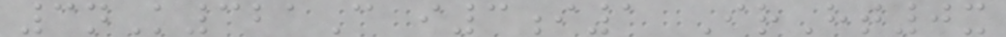3nK321C i3i1 IrHt0x
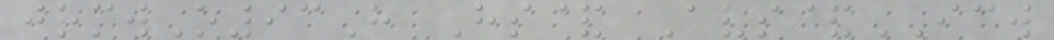jrmwO93H Hs& Avs&ICW
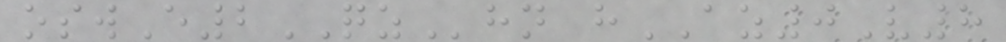oswE2QZhn hAZ0V8
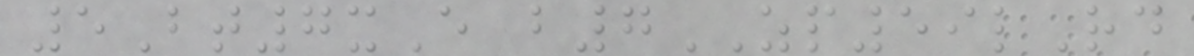5Bt7xE b7ZP59lRd
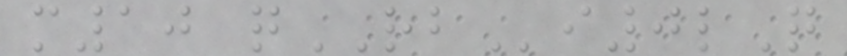m10 qRBi0lQ
